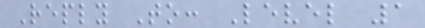Reply To: Level 1
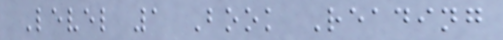Level 1 Book Reading
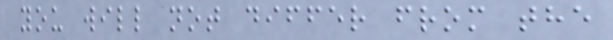you will not differ from the
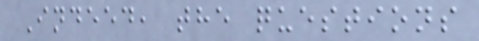Indeed, the questions
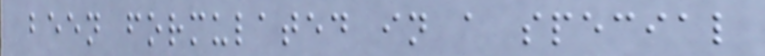been formulated in a special
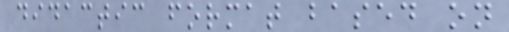didactic format based on
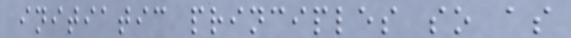initiatic principles so as
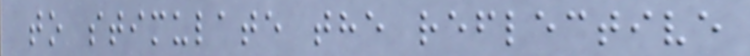to stimulate the reflective
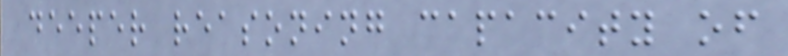deeper reasoning capacity of
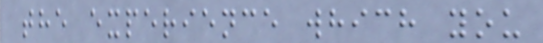the experience which you
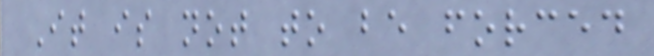It is not to be forced
